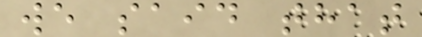we said that
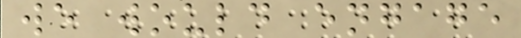we would engage
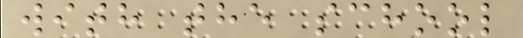with the school
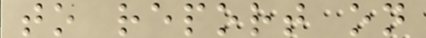to report on
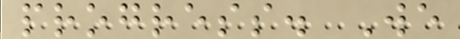progress. We
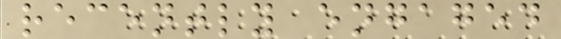recently engaged
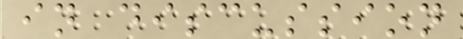in discussion
